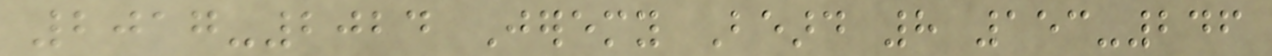2017-2024 Jeremy Beard 8 153-246
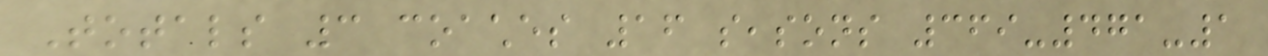Totals 3 coaches 16 seasons 369-471-1
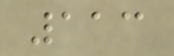113
